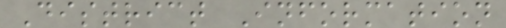District Information
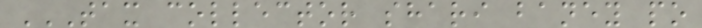TAX COLLECTOR SHARI BANEY PO
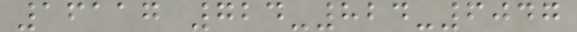16117 724-824-6047
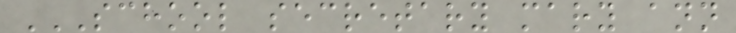SCHOOL SECRETARY MARY ANN
